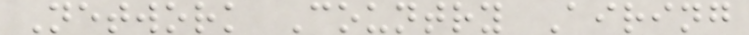Network Country Airing
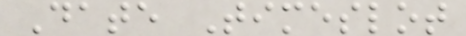Date Timeslot
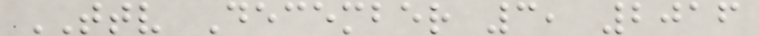TTV December 3, 2016
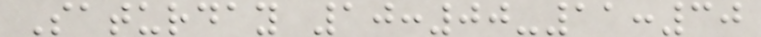Saturday 10:00-11:30
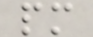pm
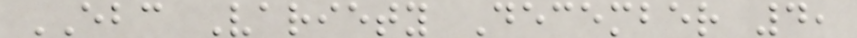EBC Variety December 4,
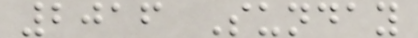2016 Sunday
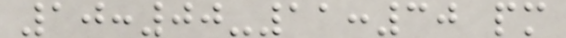10:00-11:30 pm
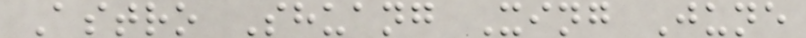Astro Shuang Xing June
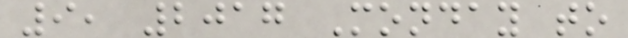9, 2017 Monday to
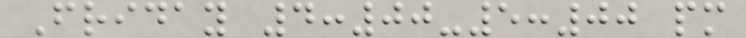Friday 4:00-5:00 pm
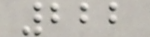222
